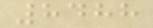8488
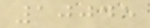10045
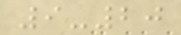9-20
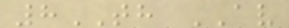8TH AV
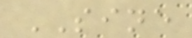SINE
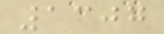1307
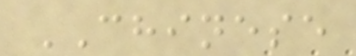CHINESE
